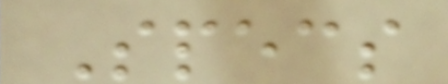Specs
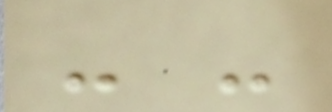- -
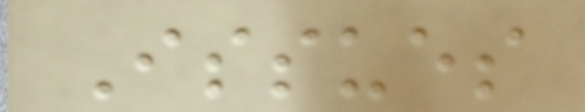Issues
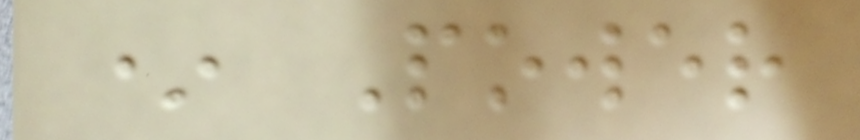* Power
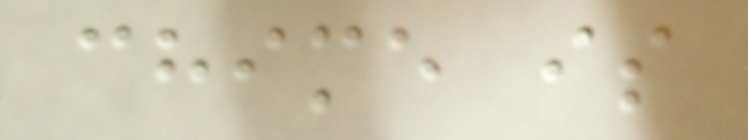chime is
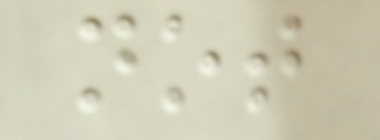not
